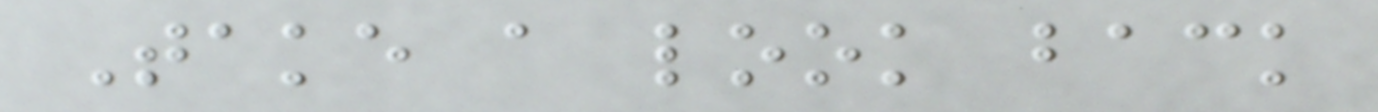Take a look back
